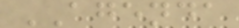AGENDA
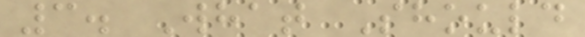3. What Should
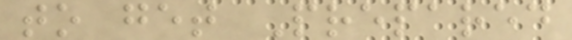to get Prepared
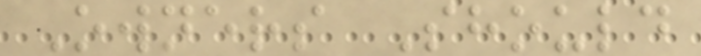Owners Should
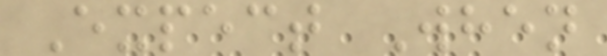Expect When
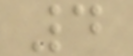4
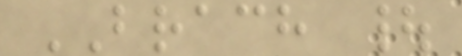BRACH |
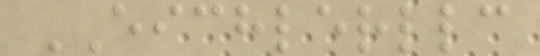EICHLERLLC
